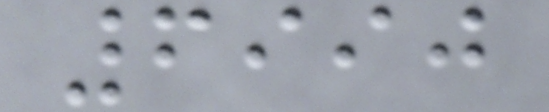6990
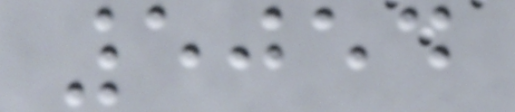5054
